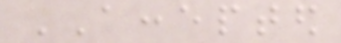ACCEPTED
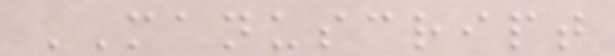MANUSCRIPT
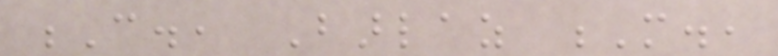C., Barlaz M.,
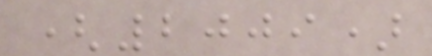(2009)
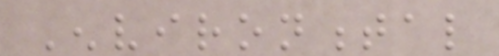Environmental
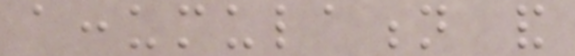accumulation and
